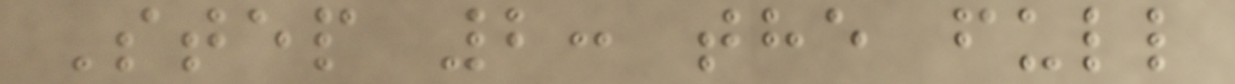Step 2: the full
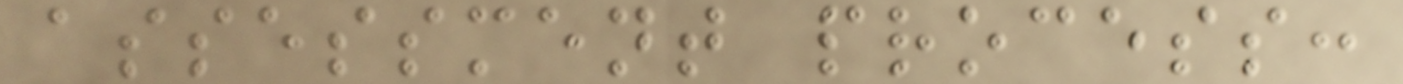assessment process:
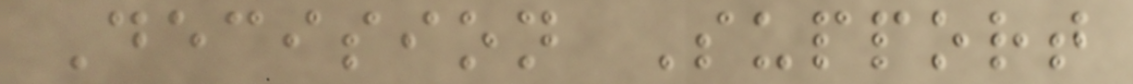Decision Support
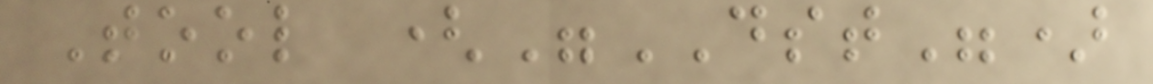Tool ("DST")
